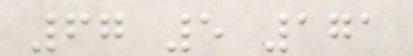67 5 171
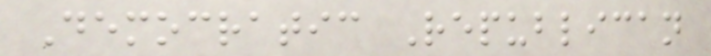Democratic Republican
